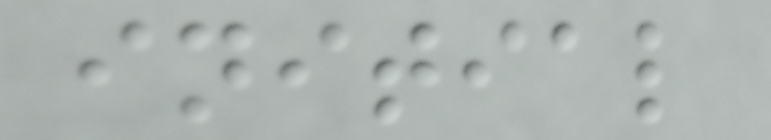initial
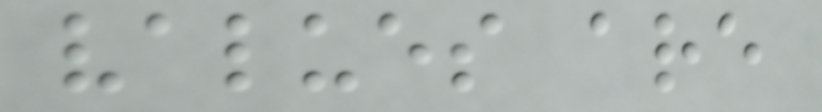values are
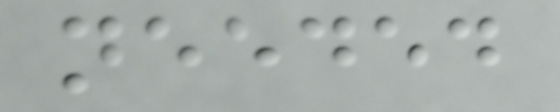needed
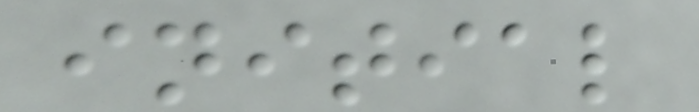initial
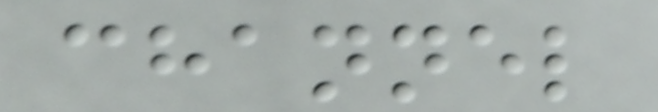channel
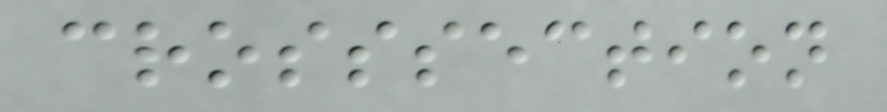crosssection
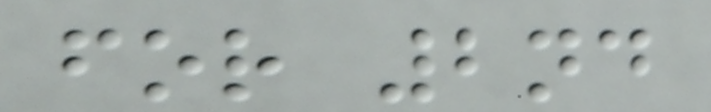for 2nd
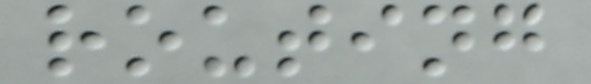routing
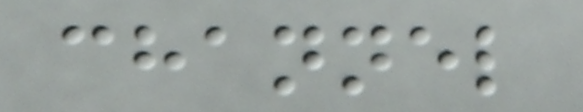channel
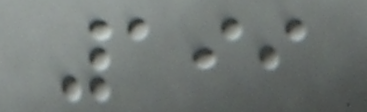199
